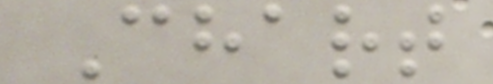Chart
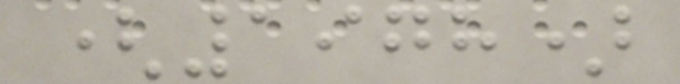(1978)
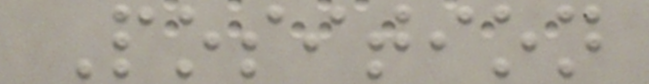Position
